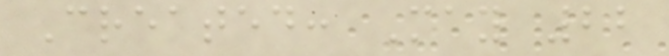Created: May 22
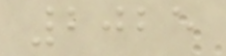2025
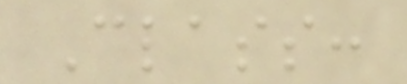Class:
